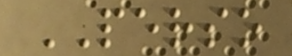PERSO
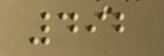492
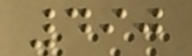490
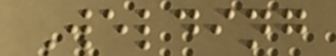Welding
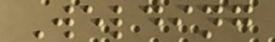Welding
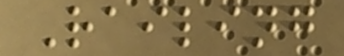Railing
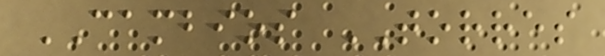CAMBIOS TORRES
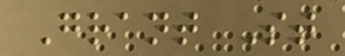Grant St
